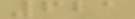621
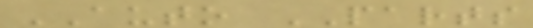AUTO PARTS
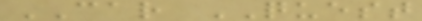CAR QUEST
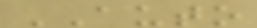AUTO
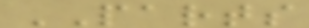PARTS
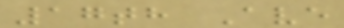17th Ave
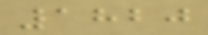1820
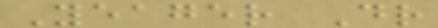Yeager Dr
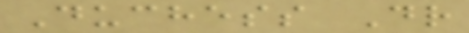Duchess Dr
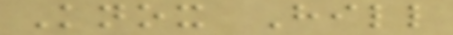Knox Hill
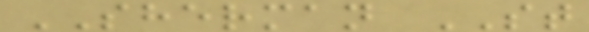SHERMAN ST
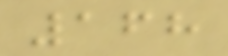168
